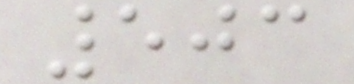503
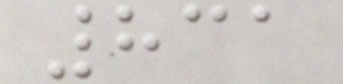831
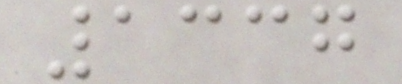1337
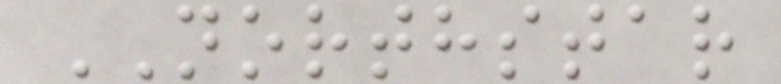NORTHSTAR
